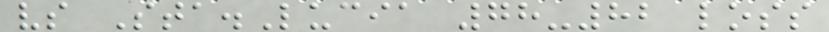vs Sta.Lucia 78-82 loss
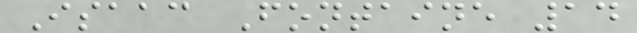Isaac Fontaine 14
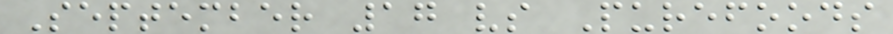September 17 vs Purefoods
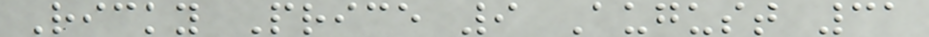Ricky Price 9 August 31
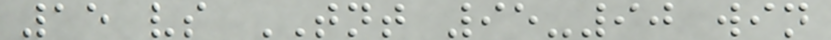15 vs TNT 95-90 win
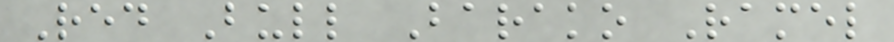Red Bull Barako Ramel
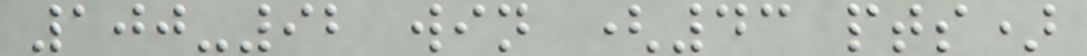100-92 win (43 pts)
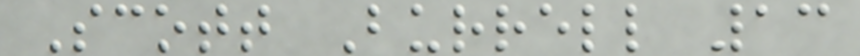Scott Burrell 13
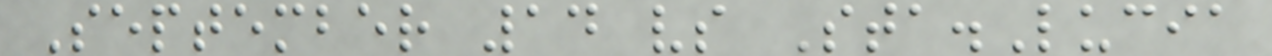September 14 vs Sta.Lucia
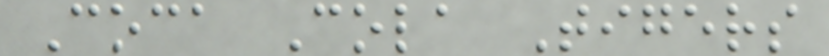Coca Cola Tigers
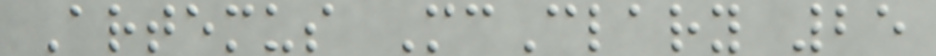Artemus McClary 25
